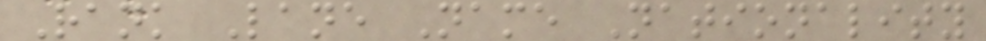Rank Lane Name Nationality
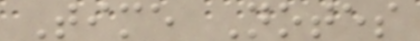Time Notes
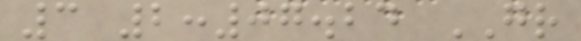3 2:07.24 GR
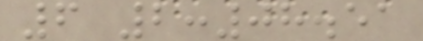6 2:08.51
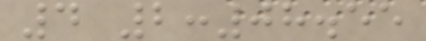4 2:08.55
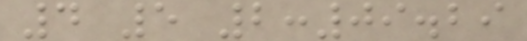4 5 2:09.29
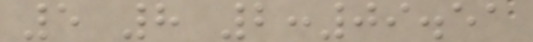5 8 2:09.51
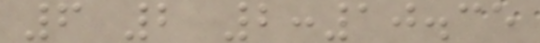6 2 2:10.35
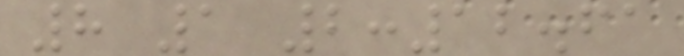8 1 2:12.61
